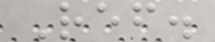Ref.
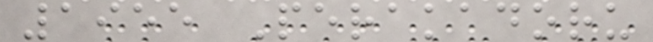1955 Perakadoru
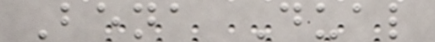Bena Dual
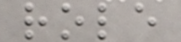role
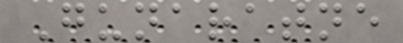Gunaratne
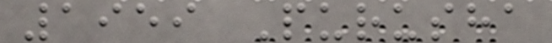1959 Purusha
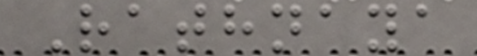Rathnaya
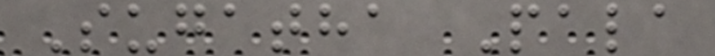Sugatha Pala
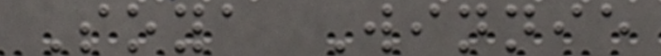Soya Winnie
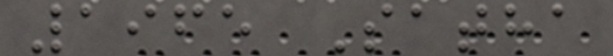1965 Satha
